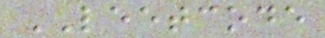LEETCODE
